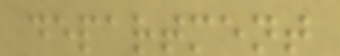department
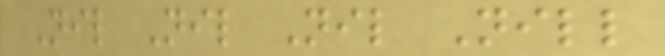Nil Nil Nil Nill
